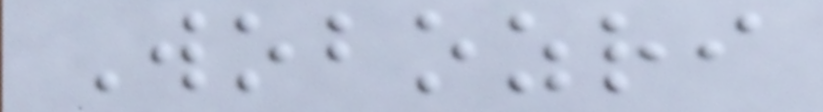Wobozri
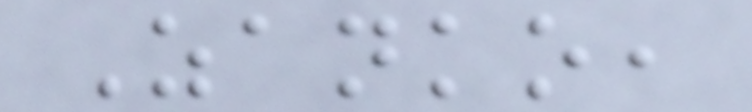Zanko,
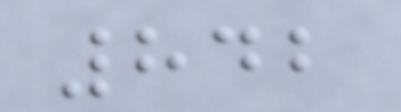842
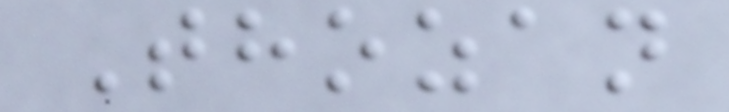Thozan
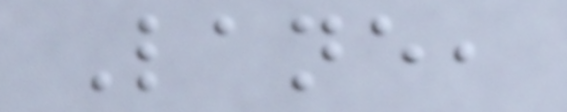Lane,
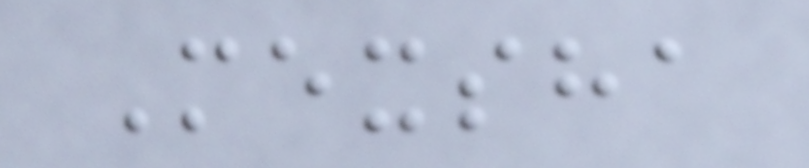Mexsha
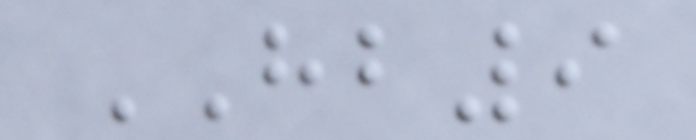HB9
